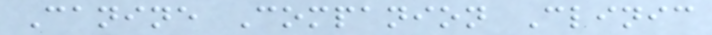Canine Companion Clinic
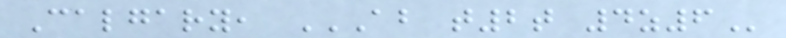Calgary, AB T2T 4Z6
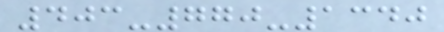403-770-1340
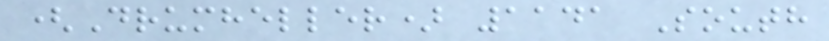(Drumheller) 1141 South
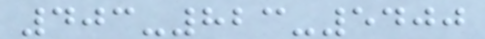403-823-5400
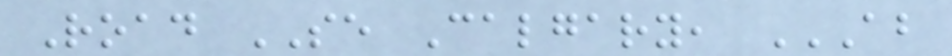Road SE Calgary, AB
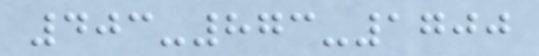403-873-1700
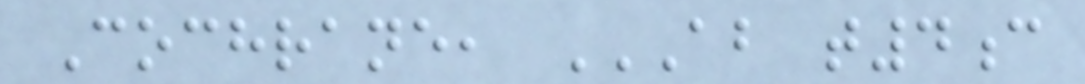Cochrane, AB T4C
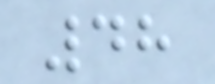48
